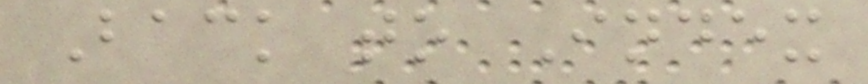Back to Index
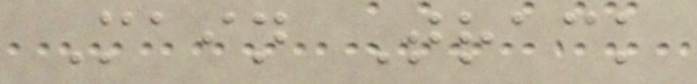Main Track
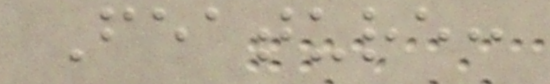Feature:
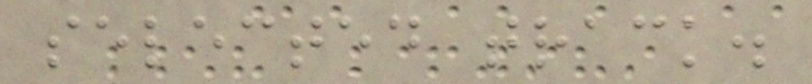selected track.
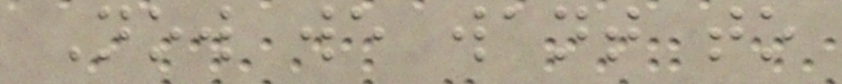Now we want to
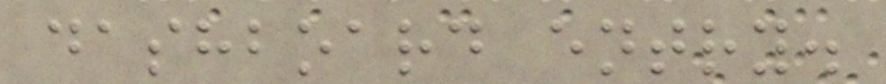dashboard entry.
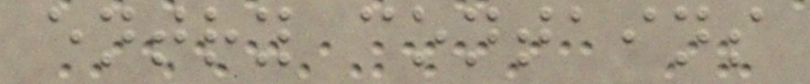entry contains
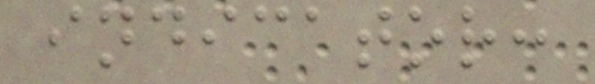indicator:
